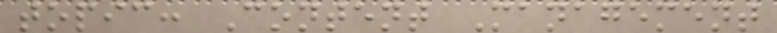topic: Content Management
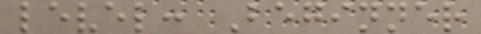level: Beginner
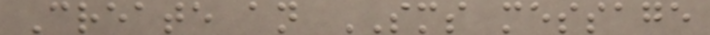Create an SMS message
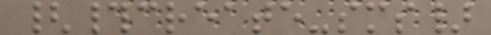{#create-sms}
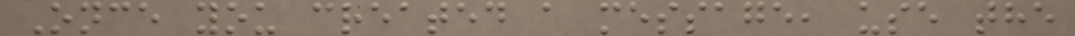Once you created a message, use the
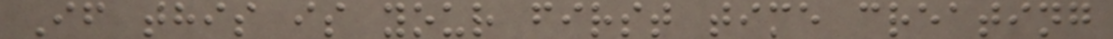If this is your first time creating
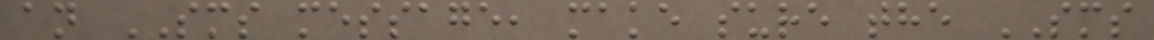an SMS message, make sure the SMS
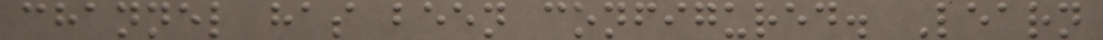channel has been configured. Learn
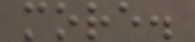more.
